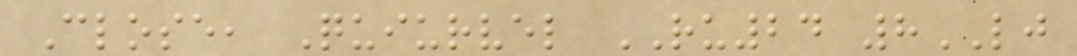Close, Quiurvel RU24 8LJ
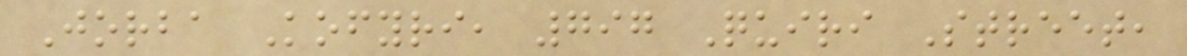Jorba Kofyri, 797 Quiri Street,
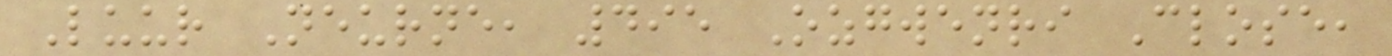Luur Neurne, 495 Ozgwenri Close,
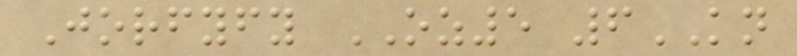Jorfyfy OZ5 6KN
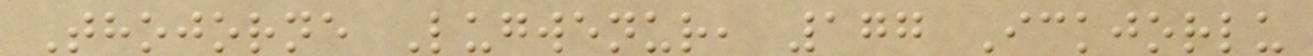Thojorne Lugwenur, 177 Ickjorlu
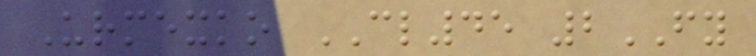Urmexko CL45 2FY
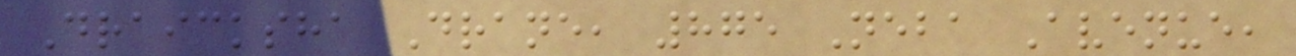Draicksha Drane, 875 Neba Avenue,
